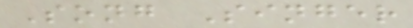Song Singer
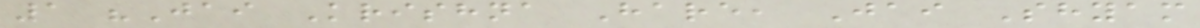1 "Jai Krishna Hare, Jai Shyam
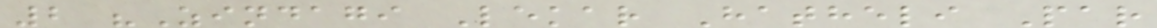2 "Zindagi Lekar Hatheli Par
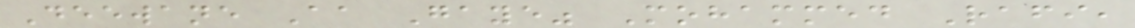Deewane Aa Gaye" Mohammed Rafi,
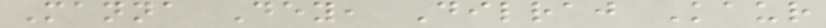Manna Dey, Dilraj Kaur
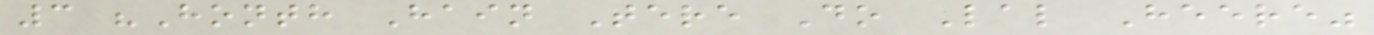3 "Honth Hain Tere Do Lal Heere"
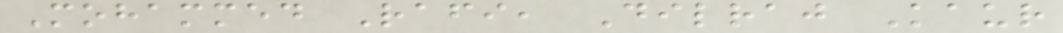Mohammed Rafi, Dilraj Kaur
